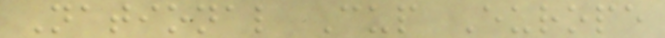National Cup Europe
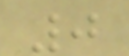0
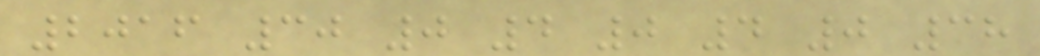2016 30 0 4 0 4 0 38
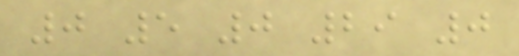0 5 0 29 0
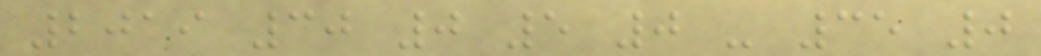2019 30 0 5 0 - 35 0
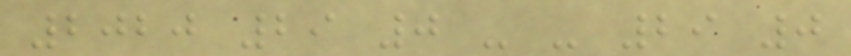2020 29 0 - - 29 0
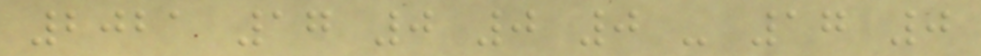2021 17 0 0 0 - 17 0
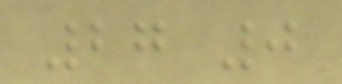27 0
